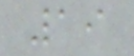19
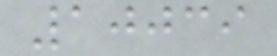10039
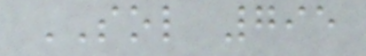SOL 795
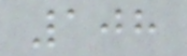108
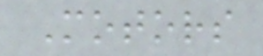Motors
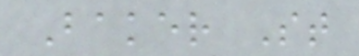Baker St
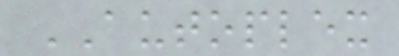AUTOPLEX
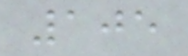105
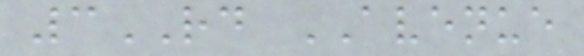3RD AVENUE
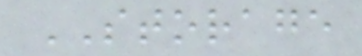STORAGE
